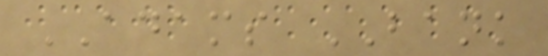ADAMS BANK
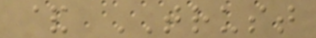& TRUST
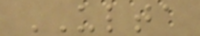ULTA
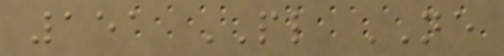151 PL NE
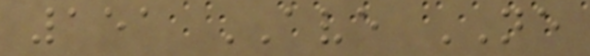151 AVE NE
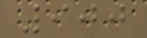900
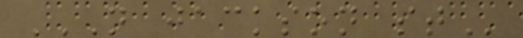N JACKSON ST
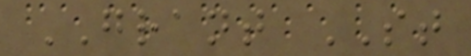GRANT ST
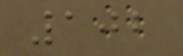102
